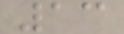13
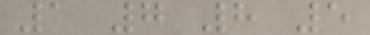1 7 8 5
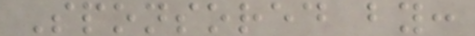Sponsored by:
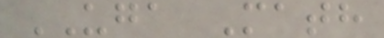UGA Math
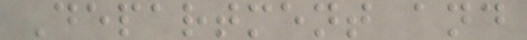Department and
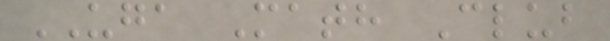UGA Math Club
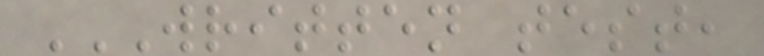WRITTEN TEST,
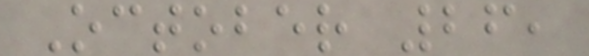October 26,
